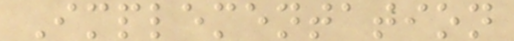Implementation
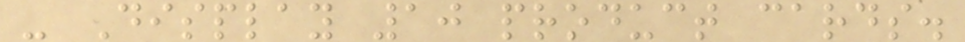- Display 10 product cards.
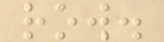row.
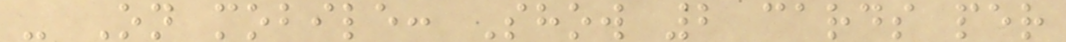- On mobile: Show 2 cards per
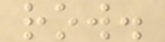row.
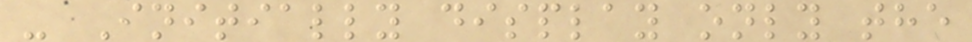- Initially display only the
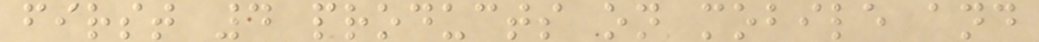first 4 products on mobile and
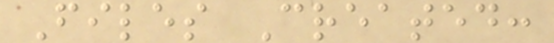Files Created:
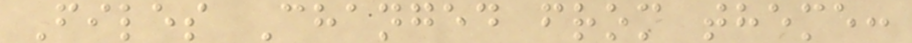Files Changed from theme:
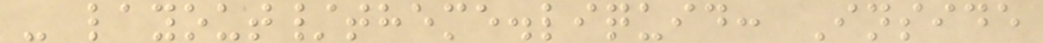- layout/theme.liquid: Inside
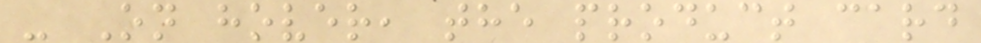- On hover, the product card
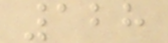128
